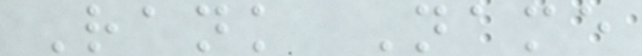Rank Name
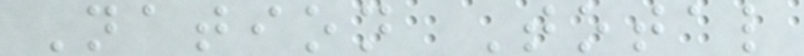Nation Total
